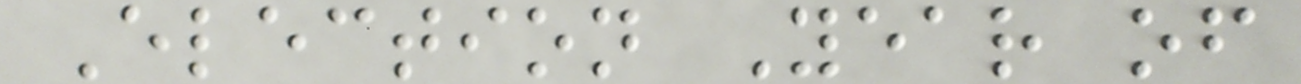Election Year of
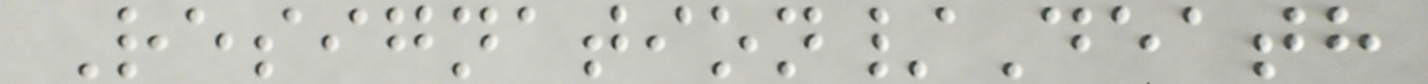Resignation/Death
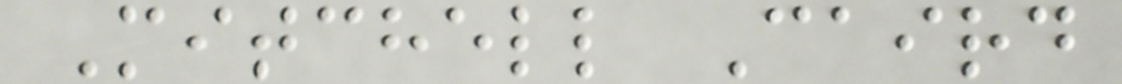Mitchell Caird
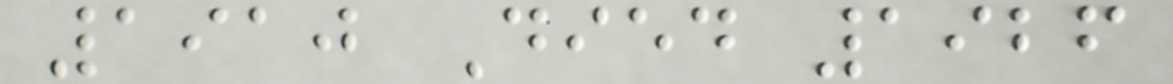1910 Died 1926
